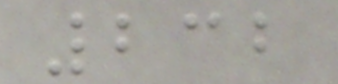232
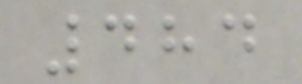484
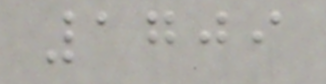1709
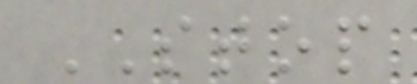STOP
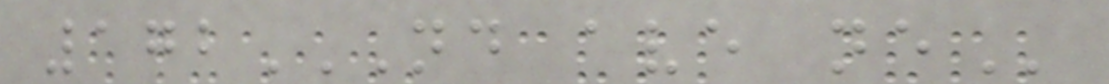172ND AVE NE
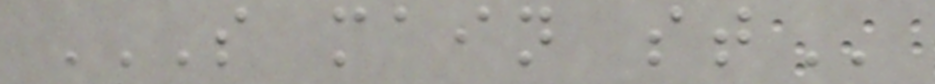S MAIN ST
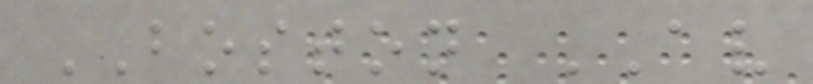BOSTON AV
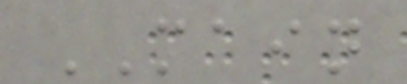MAIN
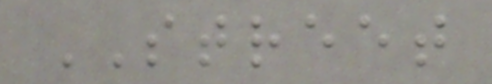STREET
